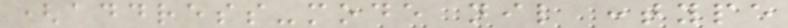(address-mode nil :type
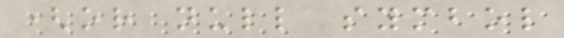(or null symbol
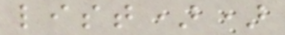list))
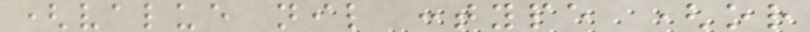(value nil :type (or
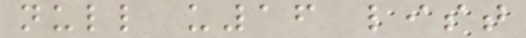null u16 list
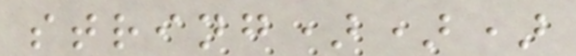string)))
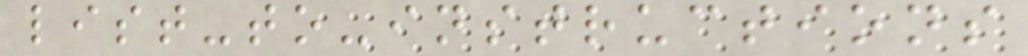list-to-instructions
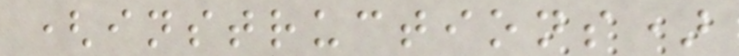(instructions)
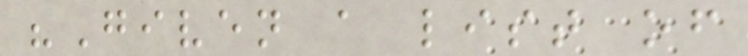"Given a list of
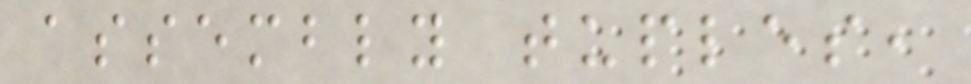assembly tuples,
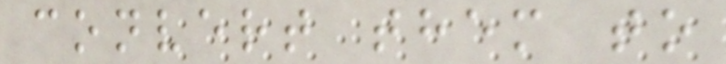convert them to
